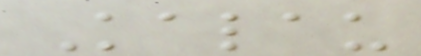Kalau
